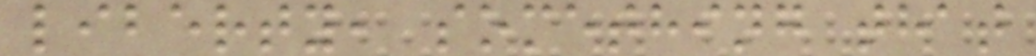liberty, something that
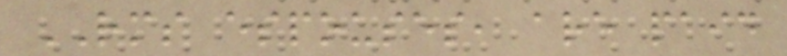RMS espouses, are paid
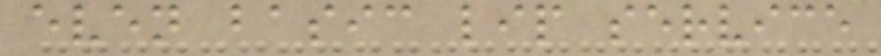even basic lip service
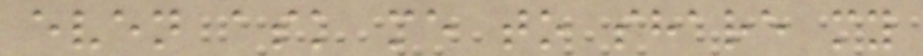even ask me to share my
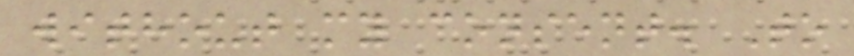without my consent. To
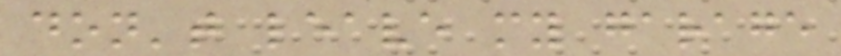don't leave my garage
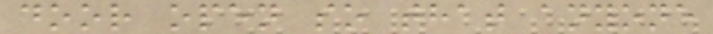door open so that anyone
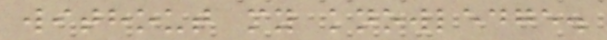without my knowledge.
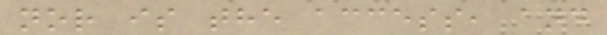nor is the access, and
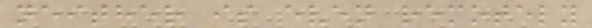neither is even remotely
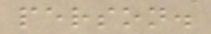person.
